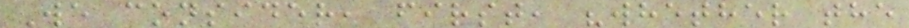We consider, first, "whether the
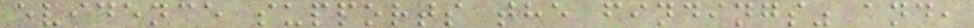evidence supports the findings" and,
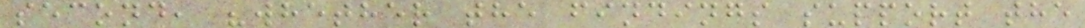second, "whether the findings support the
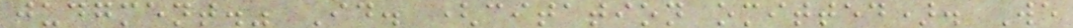judgment." Id. (citation omitted). We
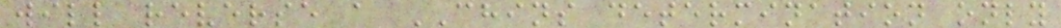will reverse a CHINS determination only
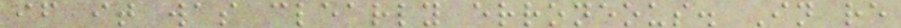if it was clearly erroneous. In re
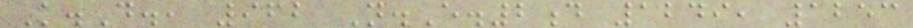K.D., 962 N.E.2d 1249, 1253
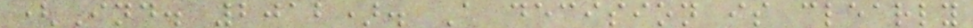(Ind. 2012). A decision is clearly
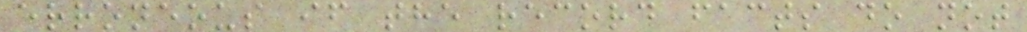erroneous if the record facts do not
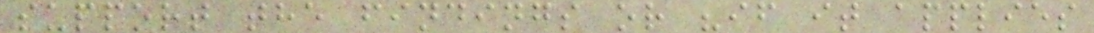support the findings or "if it applies
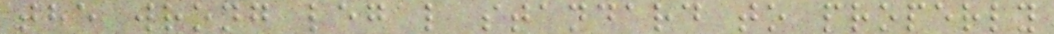the wrong legal standard to properly
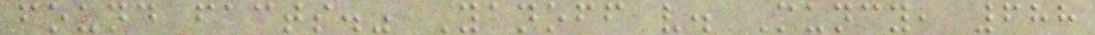found facts." Yanoff v. Muncy, 688
